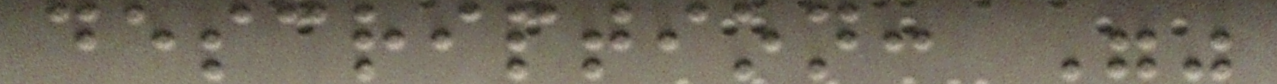description: ""
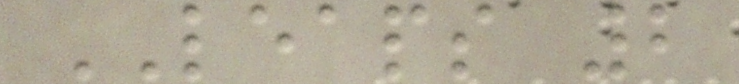LEAPS 2
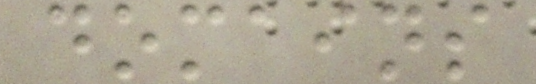domains
